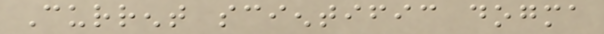Current scientific dogma
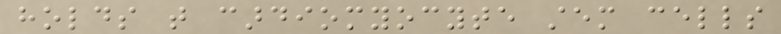holds that cardiomyocyte stem cells
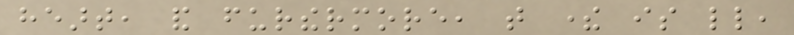heart, and furthermore, that there is little,
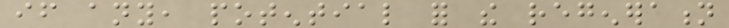if any, potential for the regeneration
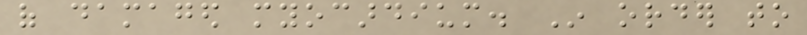of damaged myocardium. In order to
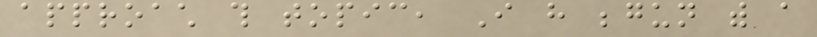approach this topic, I have begun with a
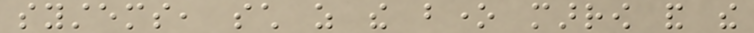systems, such as the bone marrow and the
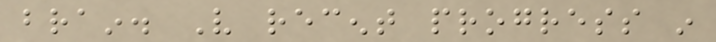brain. Very recent progress in
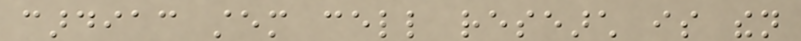cardiac stem cell research is then
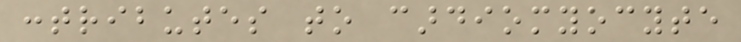contributes to cardiomyocyte
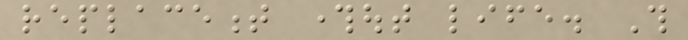replacement throughout life. This
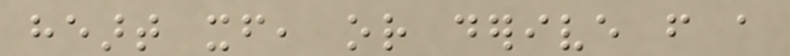heart itself, or derive from a
